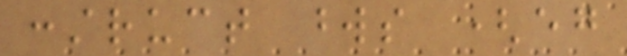construct words (eg
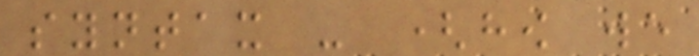syntax - (how we
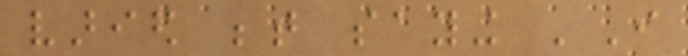varied between saying 'I
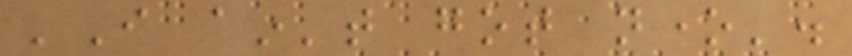'I ain't got none'.
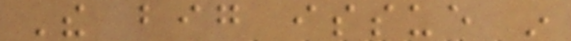The big issue in
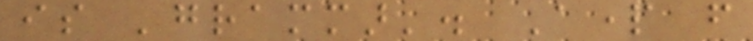is 'grammar'. Apart from
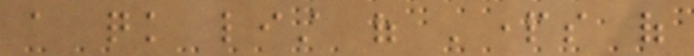a quick list of 'parts of
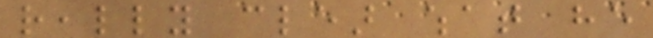really clear what he
